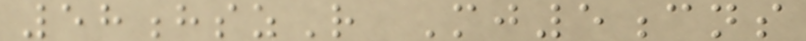58hszR Mj5cns
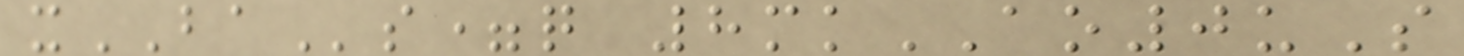xBAs=q 8mkAO0uS
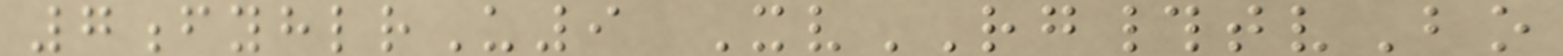7fyhlrU9 XvRG#tvBo
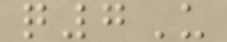q7U
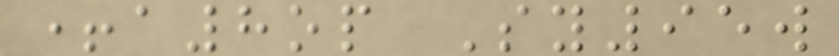+a8op Sy95w
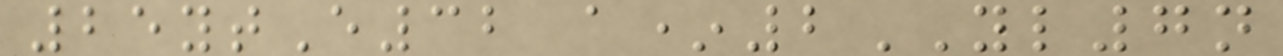25ytE32 a*2YL7n
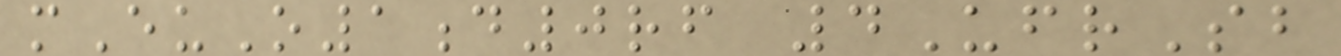mEuO1d0rf 4UfrSb
